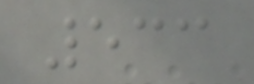533
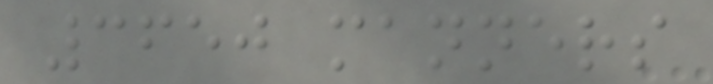3650 manners
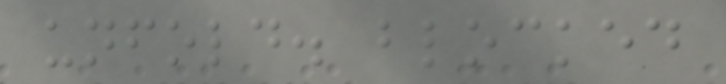unfold. blocked
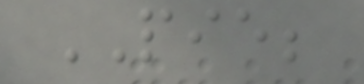PIE;
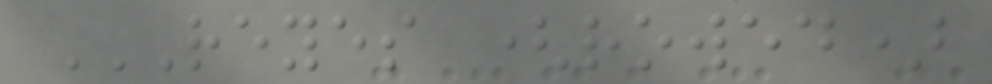REYES (ROWED)
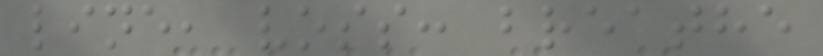line, voss: breathe
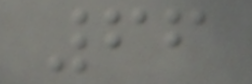66
